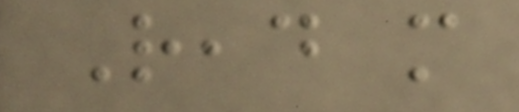Read more
